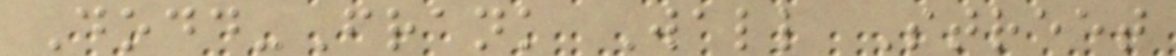Dodd-Frank Wall Street
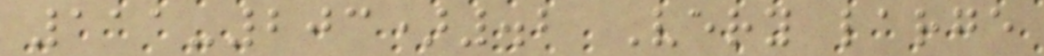111-203).2 Very large
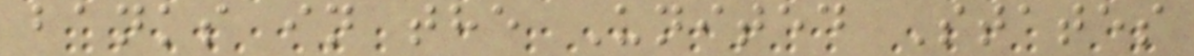banks in the United States
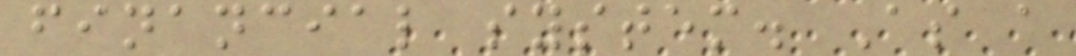financial system. As a
